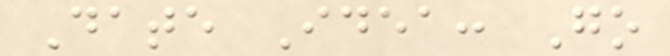Date Idea: Go
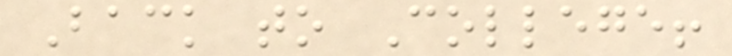Back to College!
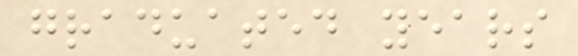graduated years
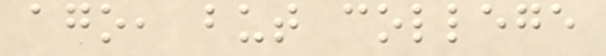ago, but college
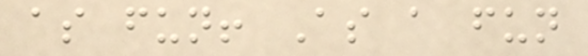as fun! As a fun
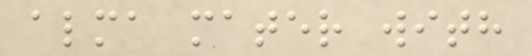alma mater with
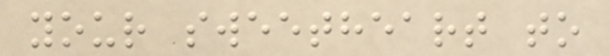your sweetheart to
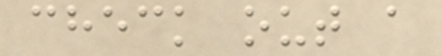check out a
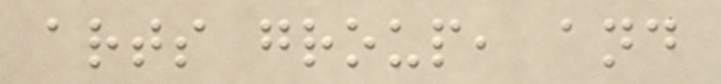arts group, and
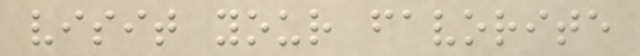visit your favorite
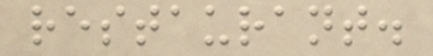restaurant.
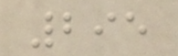295
